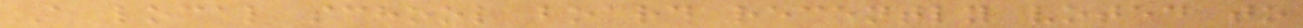A local school board recently voted to
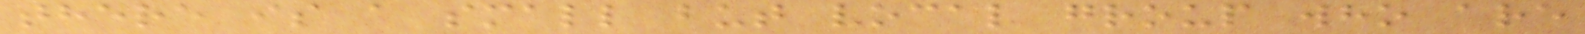there is a small but vocal group who are
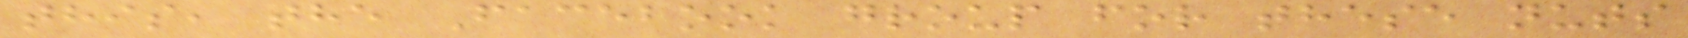this, the Facebook group for these nuts
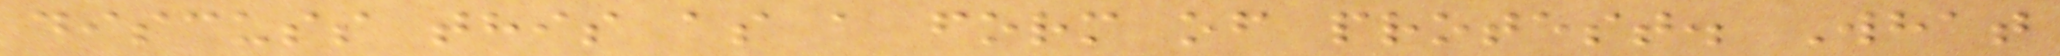discuss this as a form of protest. What
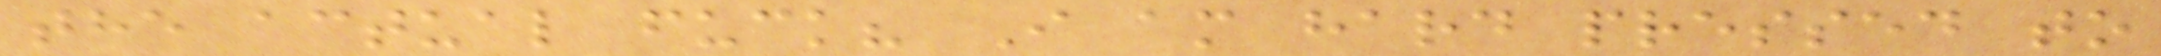the actual fuck? I am hard pressed to
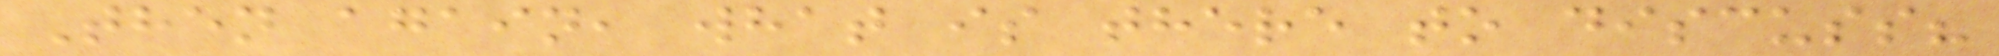Then again, what is there to discuss?
